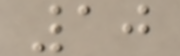10
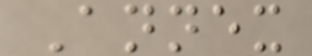Annex
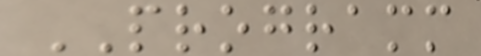PROGRAMM
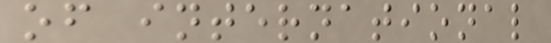of international
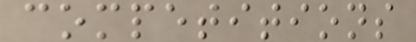competitions
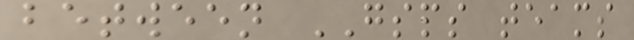between GSPS teams
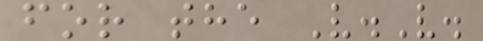for the V.V.
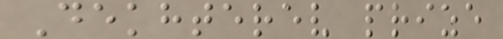Dekhterev prize
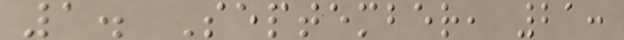1. September, 21:
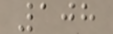108
